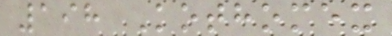198 Kothomex
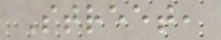Street,
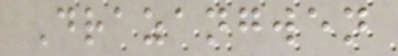Drazangwen
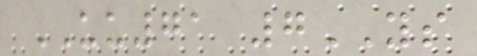UU71 7YS
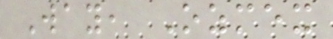Way, Ozmex
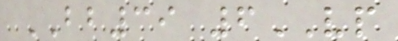BB39 6VP
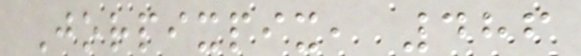Jorpixpix, 486
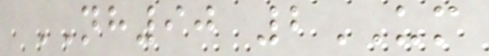NH90 2UM
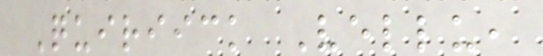Quiriick Vellu,
